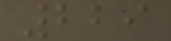229
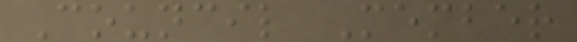Council Member
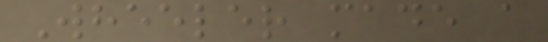Wheeler made a
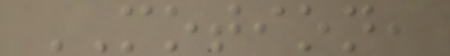MOTION,
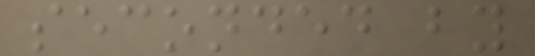seconded by
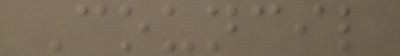Council
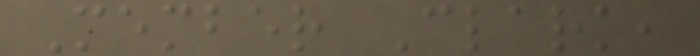Member Clark,
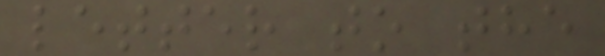letter to the
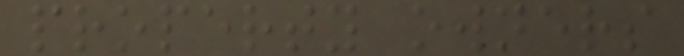property owners
